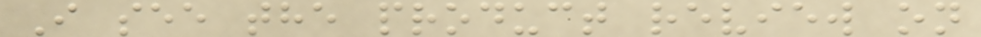I see the product review on
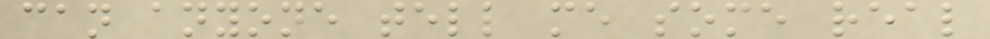can anyone tell me some real
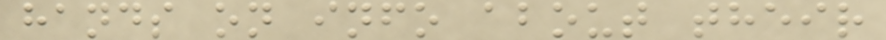hands on info about their
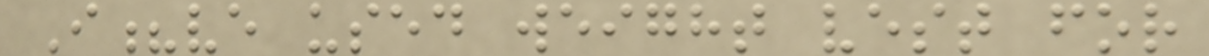I?ve used weight vest for
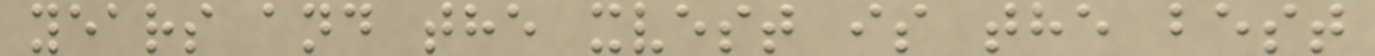years and the xvest is the best
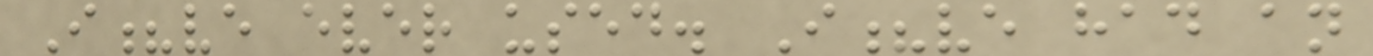I?ve ever used. I?ve had an
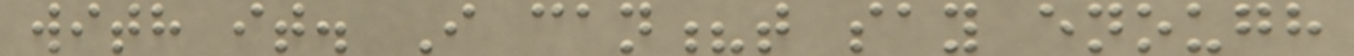with it. I can?t say enough
